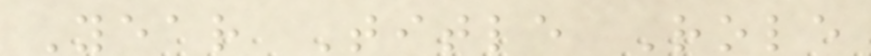Year Title Role
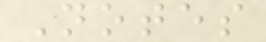Notes
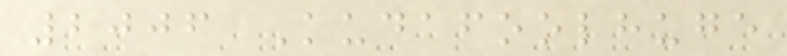2006 Kudafoolhuge
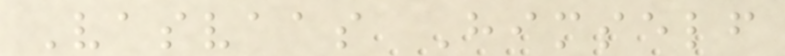Vasvaas Himself
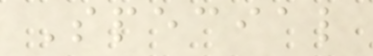Special
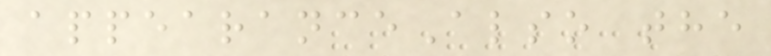appearanceAlso the
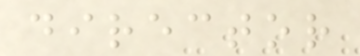director
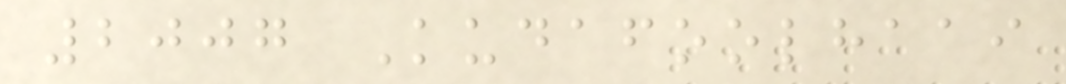2007 Kudafoolhaai
